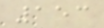153
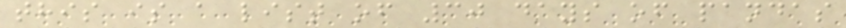this is a list of 30 days of pandas
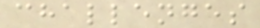challenges
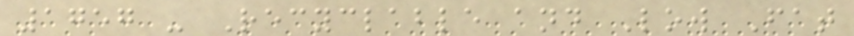1757 - Recyclable and Low Fat
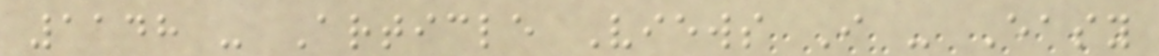1148 - Article Views I - Easy
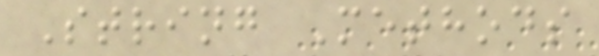String Methods
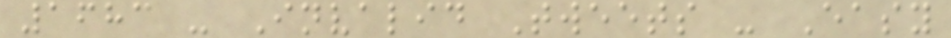1683 - Invalid Tweets - Easy
